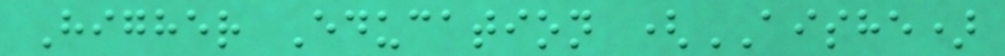Higher Education (AISHE)
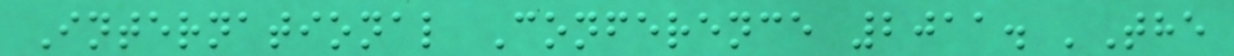International Conference 2011. 'The
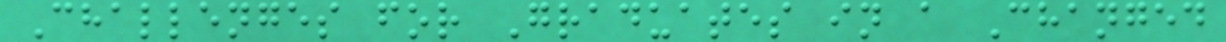Challenges for Graduates in a Changed
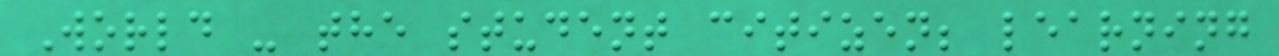World - the student citizen; learning
